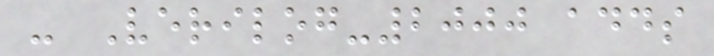- Verilog-2000 adds
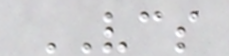VCS
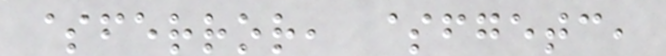$ferror, $fgetc,
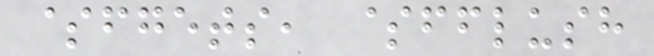$fgets, $fflush
